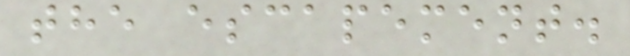the escapement.
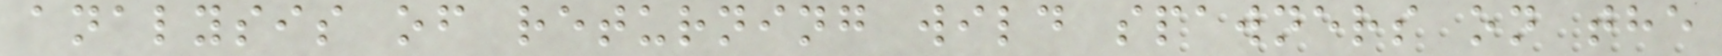analysis of returning wild spawners on the
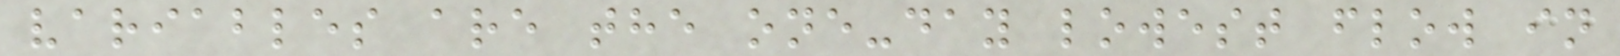variables are the one-day lowest flow in
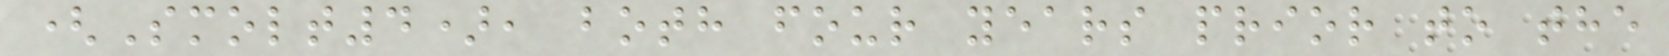(Smolt4), both four years prior to the
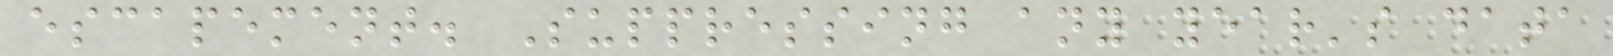escapement. Suppressing any year's data
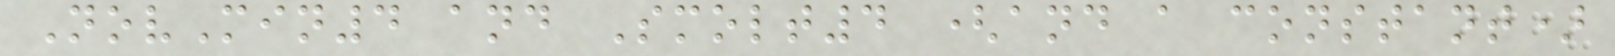NovMin4 and Smolt4 (and a constant)
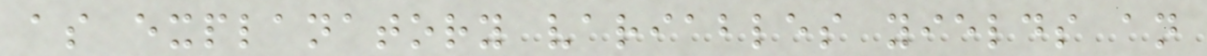as explanatory variables yields an
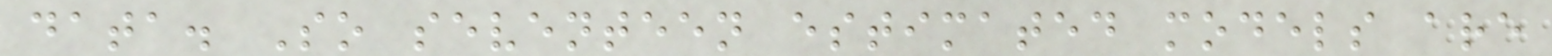data. So seventeen estimated models are
